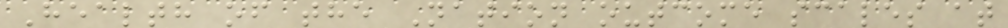Health of the Nation outcome scales at
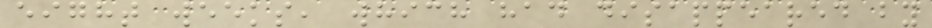eight weeks, which had disappeared by
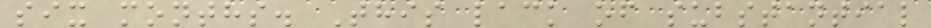six months. This lack of substantial
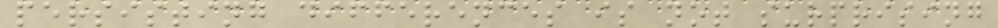persisting differences is not surprising
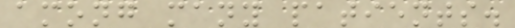among many patients.
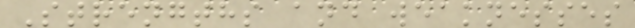Strengths and weaknesses
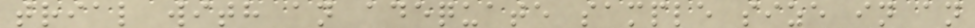trial with an adequate sample size in an
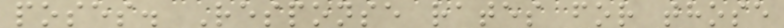poses. Response rates for those
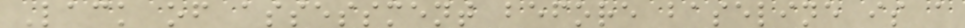Lack of assessment before baseline is a
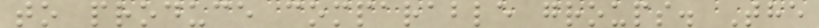to produce comparable groups. The
